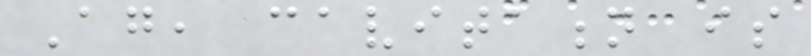Again, cavitation is
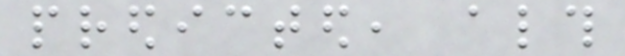predicted, although
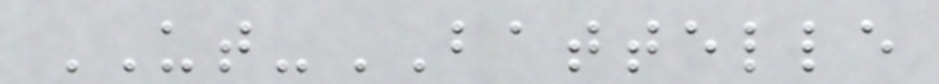UT-BATTELLE
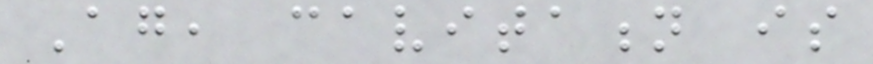Again, cavitation is
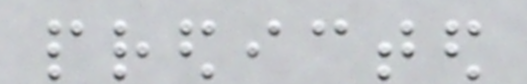predicted
